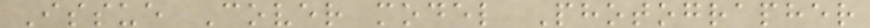Issue Cover model Photographer
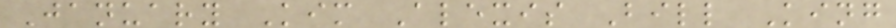January Kim Alexis Bill King
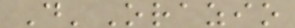D'Orazio
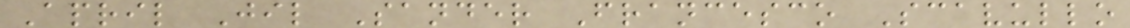April Jil Sander Francesco Scavullo
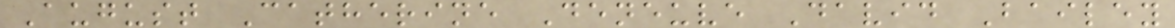August Catherine Deneuve David Bailey
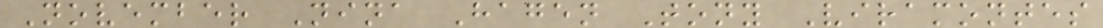November Nina Hagen Tony Viramontes
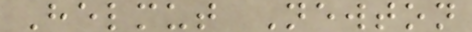Helmut Newton
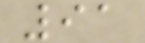91
